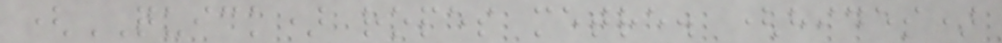(QUICK) ropes metre. (hides)
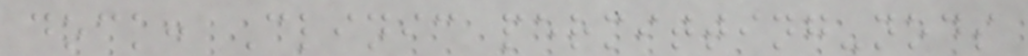dock: Clinic permitting-nods
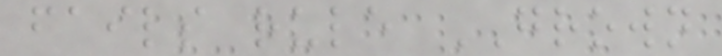fails rule GROWN
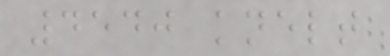4540 knelt
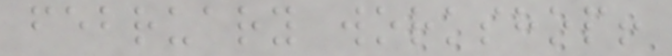february workshop!
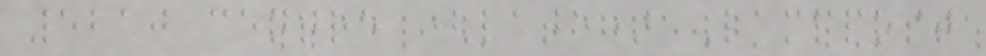5210 centre (late) Lamppost
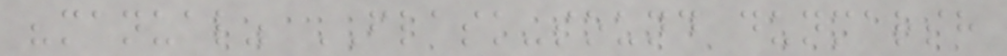"manual" FLASK-sound dunmarsh
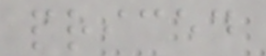priced
